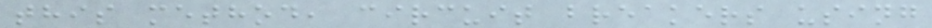this method, circuit breakers using
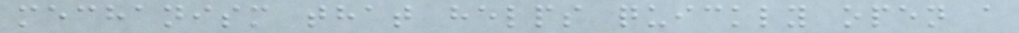mechanism that helps quickly open a
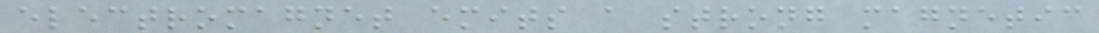electromagnet emits a strong magnetic
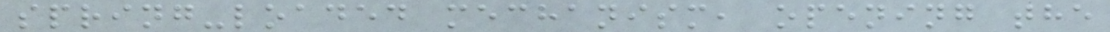spring-loaded mechanism, opening the
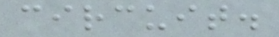circuit.
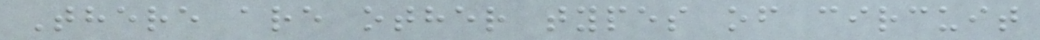There are other types of circuit
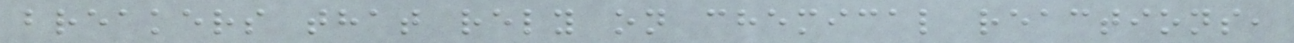breakers that rely on chemical reactions,
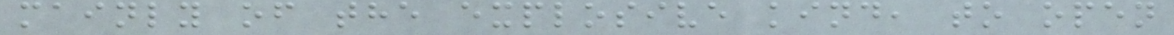mainly of the explosive kind, to open
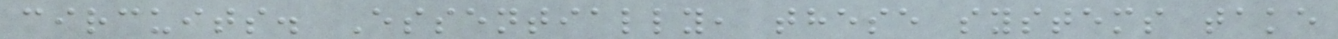circuits. Essentially, these systems take
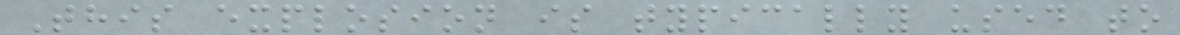This explosion is typically used to
